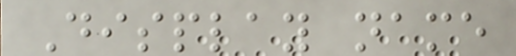Display name
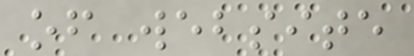of website
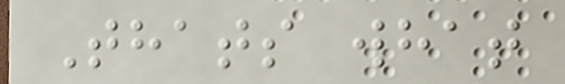Thats what
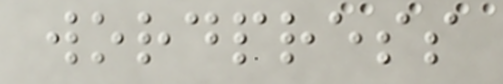wordpress
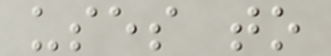uses to
